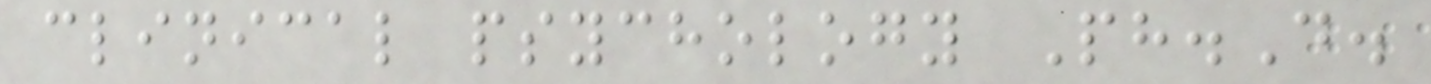clinical psychology Ph.D.
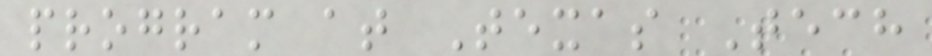program at Texas Tech
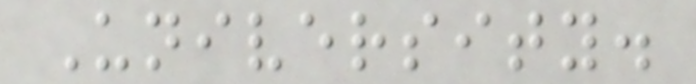University.
